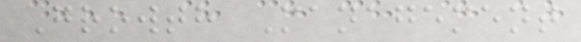Growth Management
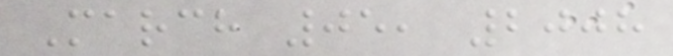March 05, 2008
